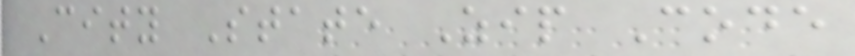City State Zip Code
